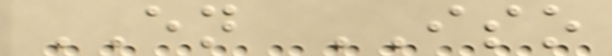EN ISO
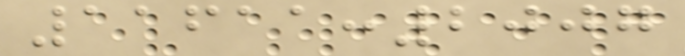11611:2007
